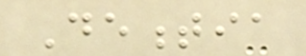Dementia
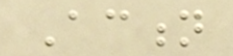Action
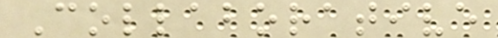Collaborative
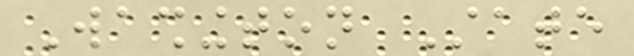Washington State
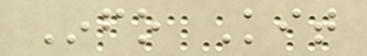Info Kit
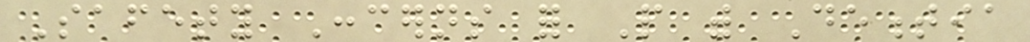Safety Concerns for People with Dementia
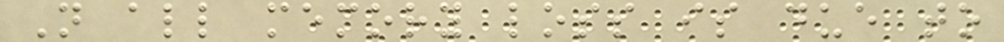Not all memory loss is due to
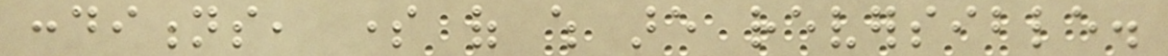conditions, some of which are reversible.
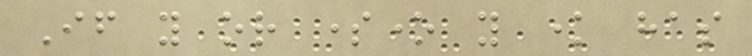If you or someone you know has
